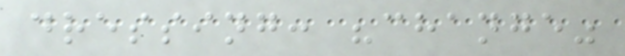dressing: "change"
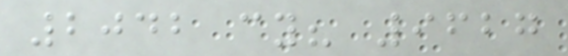2042 cy? 9627
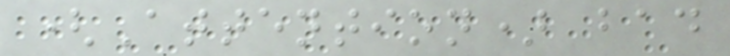(Attention) bad
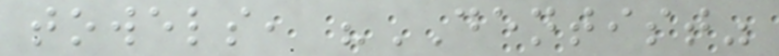towels, "DENTIST"
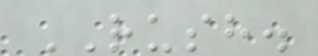RUSH.
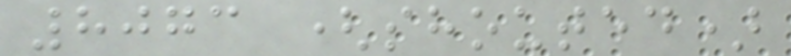8073 (shouted)
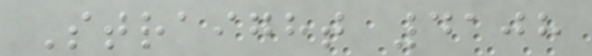Straight 4108
